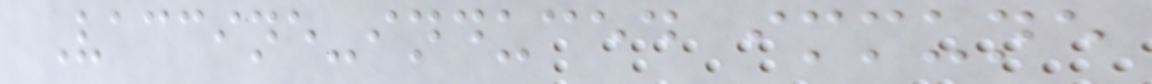Vaccine-induced immune
